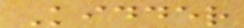Kidder
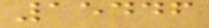15446
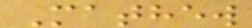Mathew
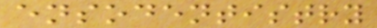ensodentistry
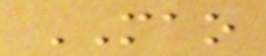MAO
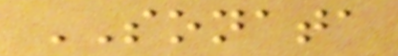SONATA
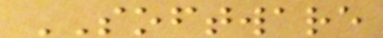SOFTWARE
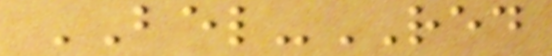BEL-RED
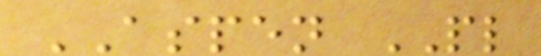ASPEN PL
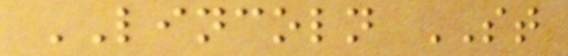LINCOLN ST
